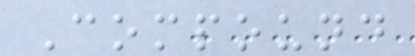Compound
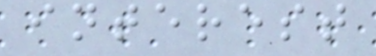interest
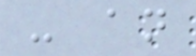- an
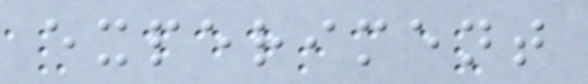experiment
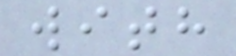with
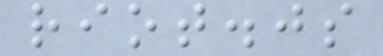riot.js
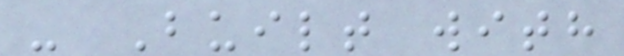- Built with
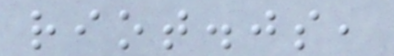riot.js,
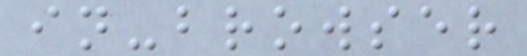in-browser
